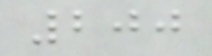200
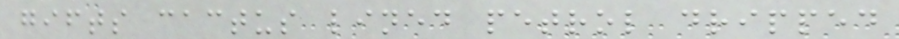gifts cactus lined petrol dripped
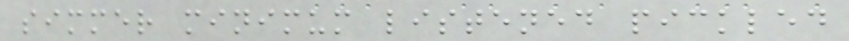simmer minimum listened pickled
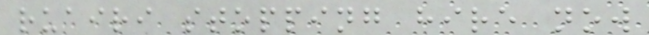ruairi stopping hire now
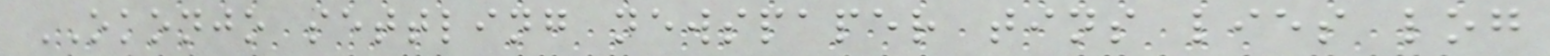OKONJO settling newspaper tins lies log
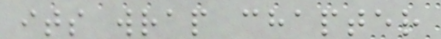its wrap chapter
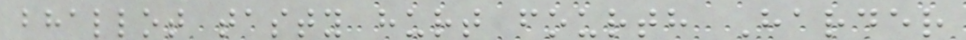bhallot tasty hurt fourth Harder
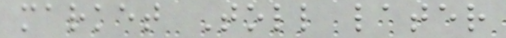market Toll later
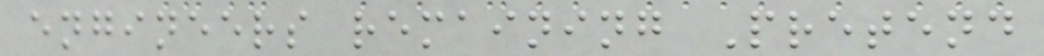engineers remaining Pretend
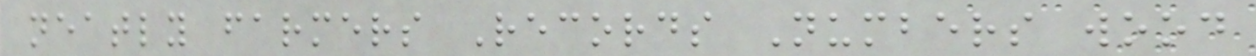neatly farmers Records Numbers wood
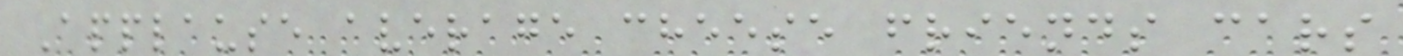Applause average cheese friends cars
